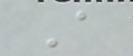A
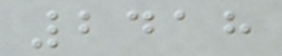2418
